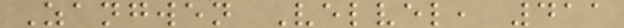Zangwen Velvel, 411
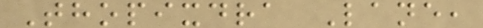Thopixdra Lane,
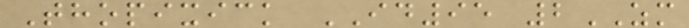Thopixick ID95 2ZM
